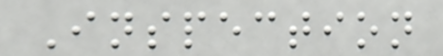Inspection
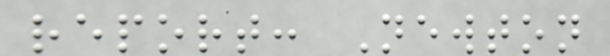report: Newton
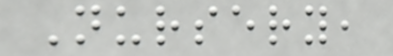Nursery,
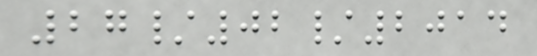27/02/2014
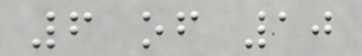6 of 10
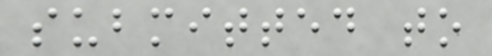submitted to
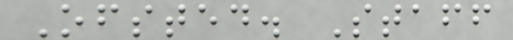Ofsted. Staff
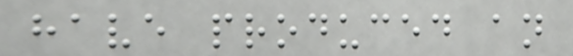have produced an
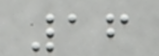16
